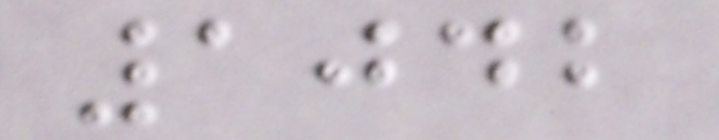1042
